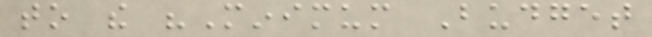to the "Minimum Budget
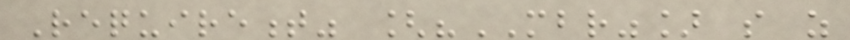Requirement" ["MBR"] so as
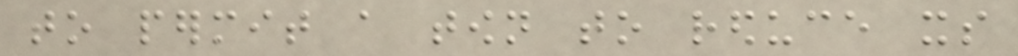to permit a town to reduce its
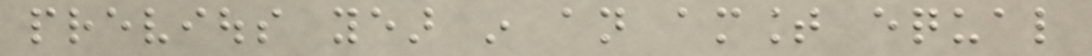previous year in an amount equal
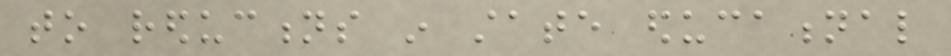to reductions in state educational
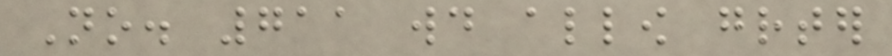No. 711 would allow greater
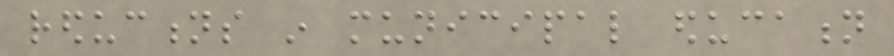reductions in municipal education
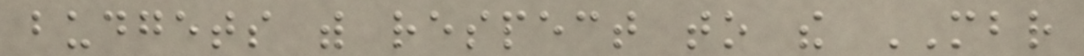budgets with respect to the MBR
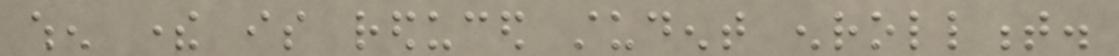when there is reduced student enrollment.
